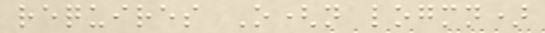requires O(n logmn)
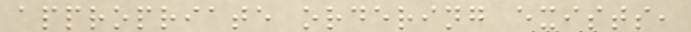appropriate ordering exists,
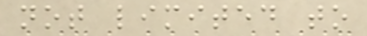not limited to
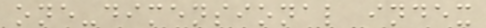one-dimensional index
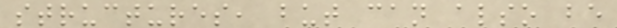structures, but can also be
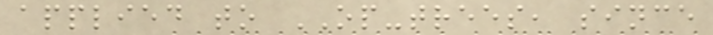applied to OP-trees, since
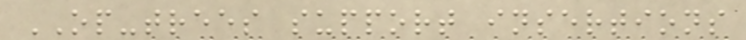OP-trees support insertions
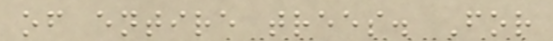of entire trees. For
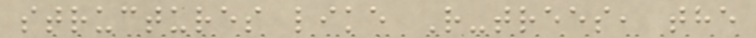structures like R-trees, the
